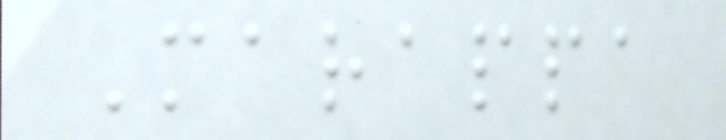Marappa
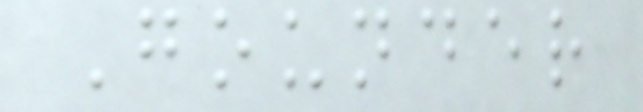Gounder
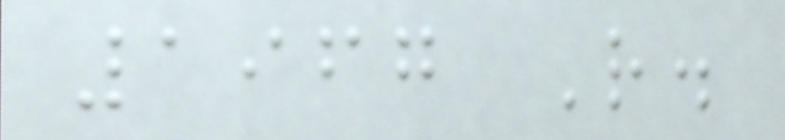1967 R.
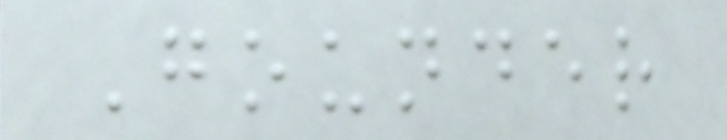Gounder
